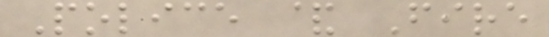Police & Fire
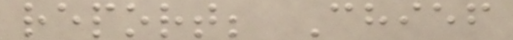report; Chief
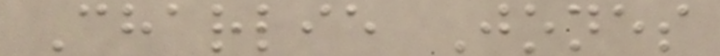Charlie Jones
